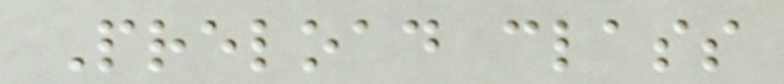Preload class
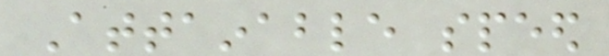Attainable speed
